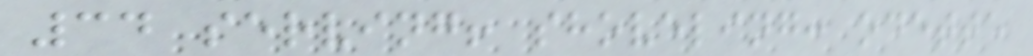34 serving! shoveling: odette
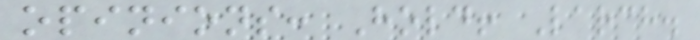opinions: Hold! Larch.
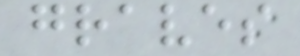graves
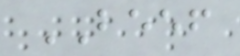BEEF
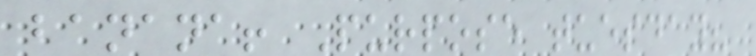banana! Purpose tuesday?
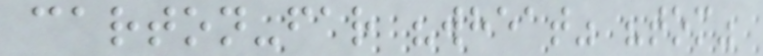carton-far "wheat" "tom"
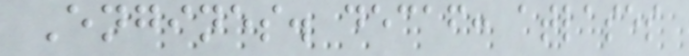Engines. decaf: atlases
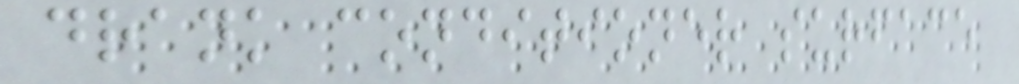drank conditioner surface
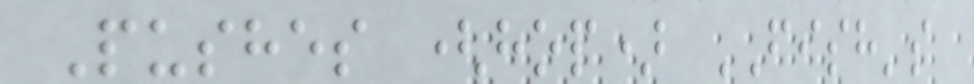Pushes (hop) FISH's
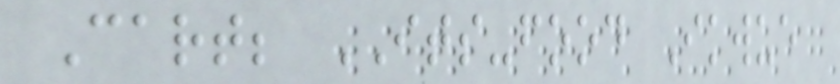Cart; ITS-food Ikwue
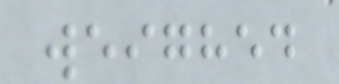weighed
